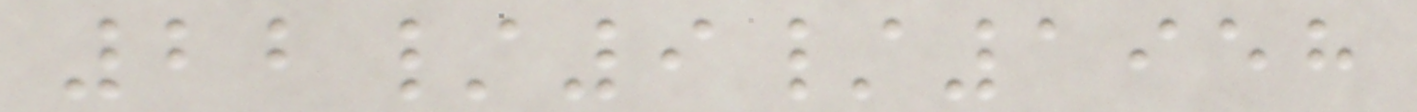22/9/1958
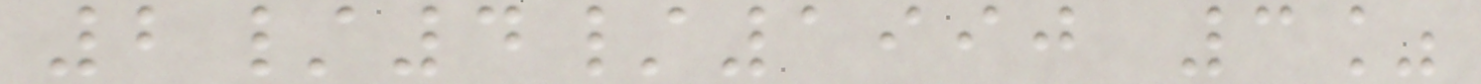2/4/1990 3%
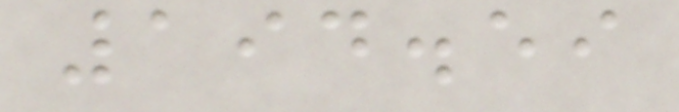194.59
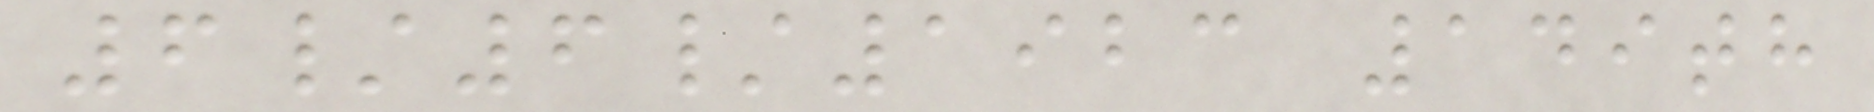6/6/1923 149th
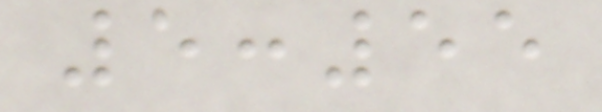5:55
